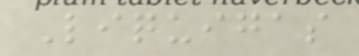Liquigas
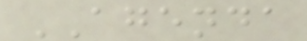AGENDA
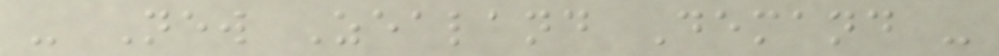- New Zealand Demand -
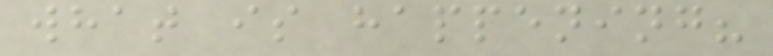what is happening?
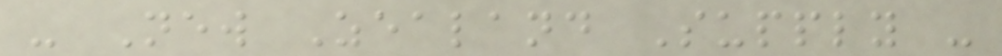- New Zealand Supply -
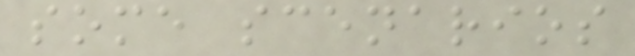some scenarios
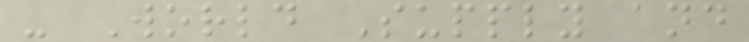- World Supply and
